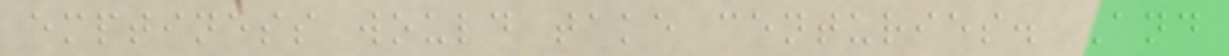emptiness would take centuries. And
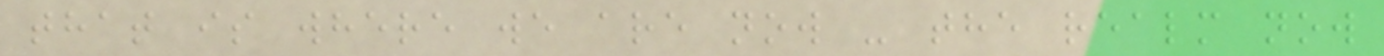that is where we are now - the realm now
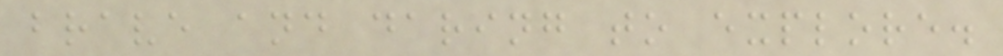brave and daring to explore.
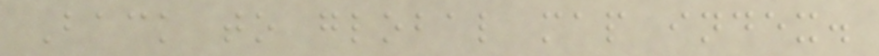Back to global map index.
